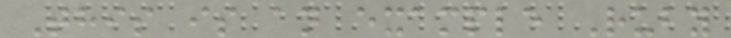This is an example Ruby
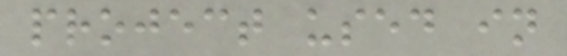project used in
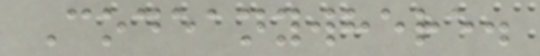Codeanywhere.
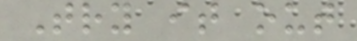Try it out
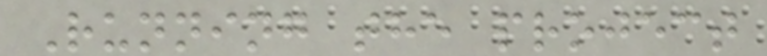Running the project
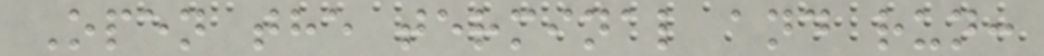Open the terminal and run:
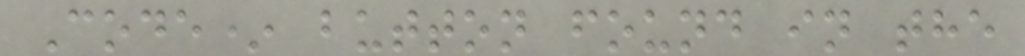Code* button found in the
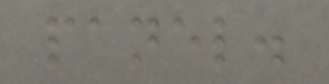panel.
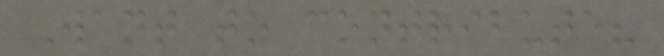Want to contribute?
